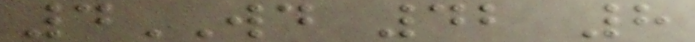4WD 42 8
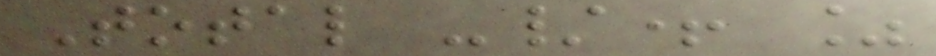Total -/+ %
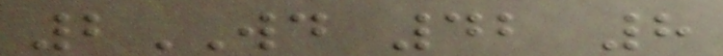2WD 42 8
